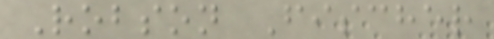Robson Fischer
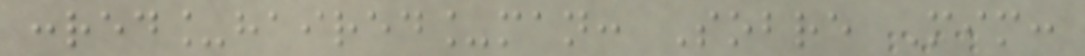:red_haired_man: Sobre Mim:
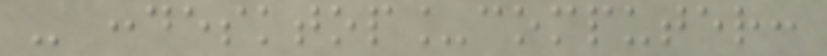- :desktop_computer:
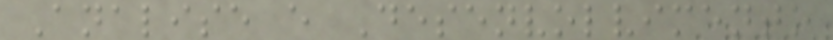Analise e Desenvolvimento
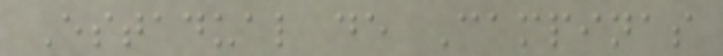Estadual de Campinas
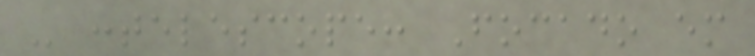- :telescope: Focado em
